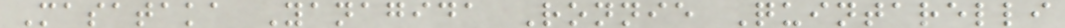Masataka Yanagida Ronnie Quintarelli
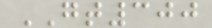GT300
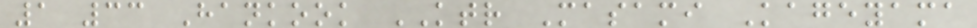1 33 Hankook KTR Masami Kageyama
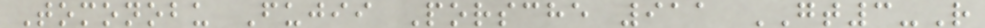Tomonobu Fujii Porsche 911 GT3-R
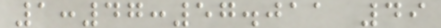1:47:57.011 49
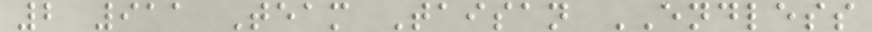2 911 Team Taisan ENDLESS
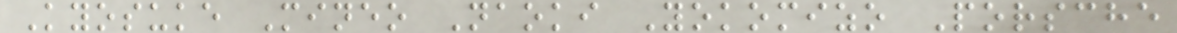Kyosuke Mineo Naoki Yokomizo Porsche
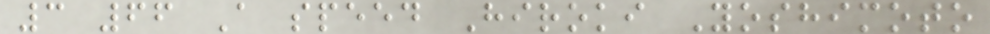3 66 A speed Hiroki Yoshimoto
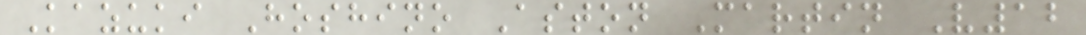Kazuki Hoshino Aston Martin V12
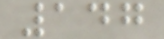147
